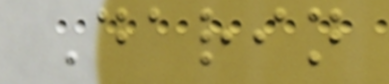Darin
